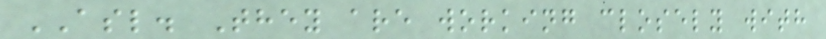ASL. They are working closely with
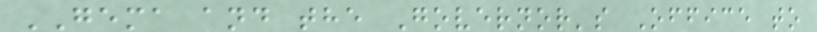GEMA and the Governor's Office to
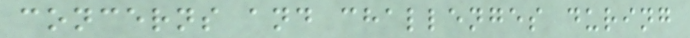concerns and challenges during
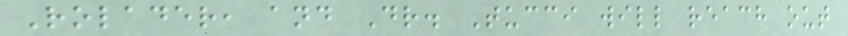Rolader, and Dr. Tucci will reach out
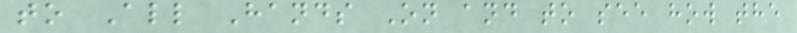to All Hands On and to see how the
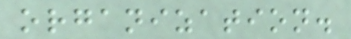organization.
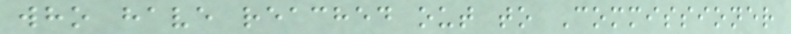who have reached out to Commissioner
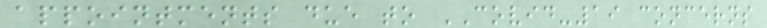appointments due to COVID-19 concerns
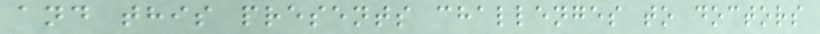and this presents challenges to doctors
